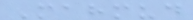Mahmud
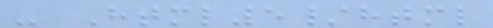- Html5/html
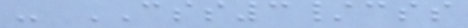- CSS3/css
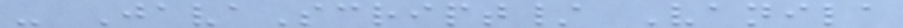- JavaScript/ Vanila
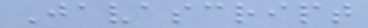Javascript
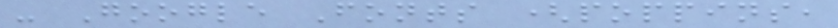- Google Fonts (poppins,
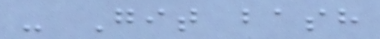- Git bash
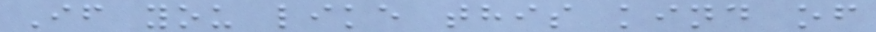If you like this kind of
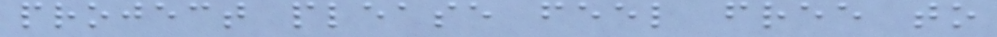project please feel free to
